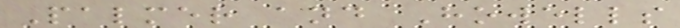Palmer and Howells
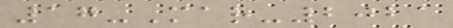17-Mar-2021
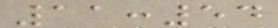11:54
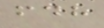fdh
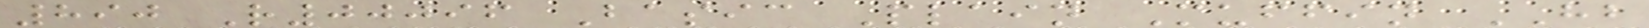890 R00096 Basic Plain Muffin HB
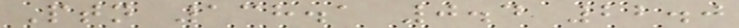Ptn 138.1 0.4 22.0
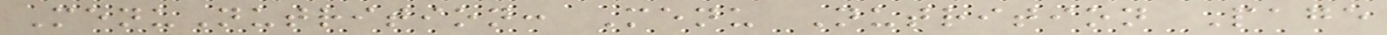MenuNutrition: Menu Nutrition Page
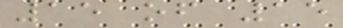15 of 15
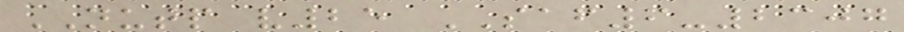NUTP v25 SAF6-2307
